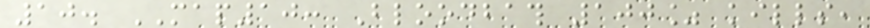10. MAP10: Bloodbath 100% kills,
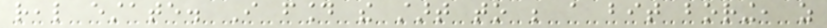real estate. I found the start to be a bit boring, as
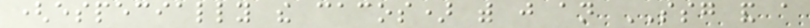(especially the cacos) with just an SSG and a
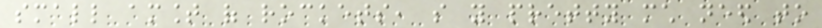small amount of rockets, so you pretty much need to
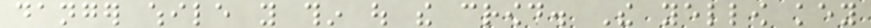danger while you thin out the crowd. The yellow key
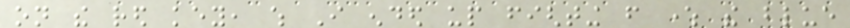on the red key, which I ended up fighting from where the blue
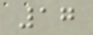17
